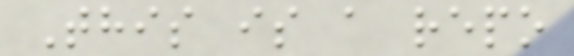This is a repo
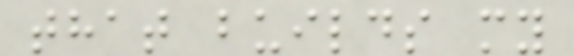that builds my
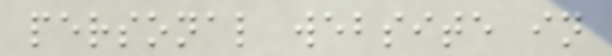personal website in
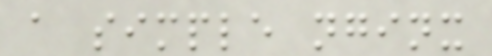a simple nginx
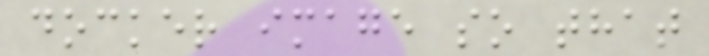docker image so that
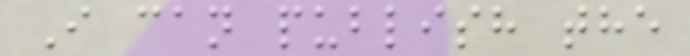I can publish the
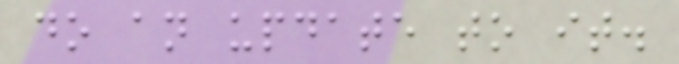do an update to it.
